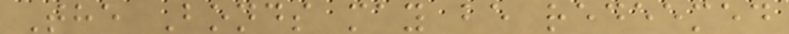The Bonds may be redeemed
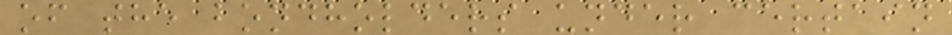of the bondholders under certain
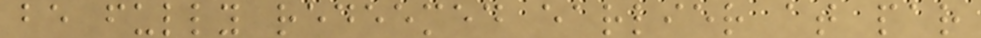be fully redeemed earlier at par
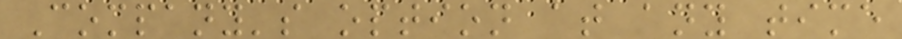Company's option at any time
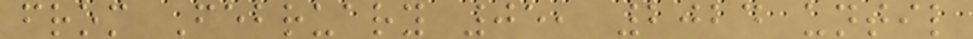from February 05, 2024 until
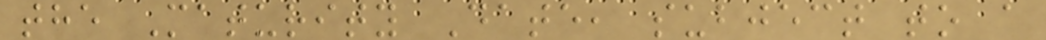the Maturity Date, subject to a
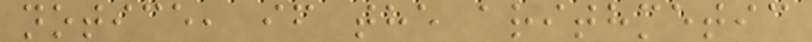notice, if the arithmetic
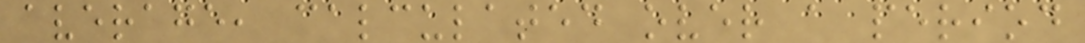average, calculated over a period
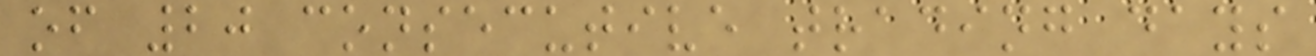of 20 consecutive trading days
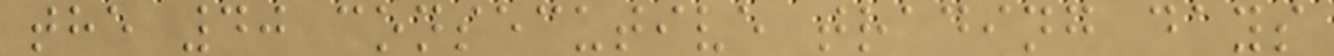the 40 consecutive trading days
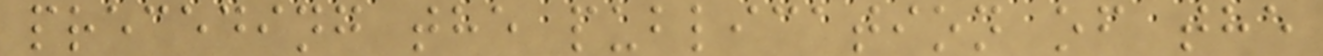preceding the publication of the
